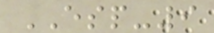ESP-9
